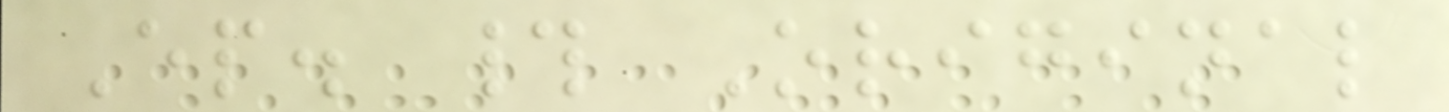Ep. # Original
